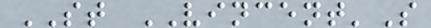ST VINCENT'S
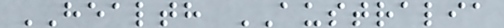HEALTH AUSTRALIA
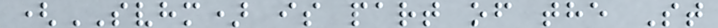(SVHM) is part of the St
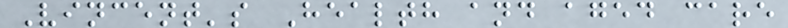Vincent's Health and aged care
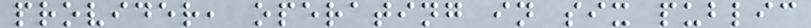provider, operating in six public
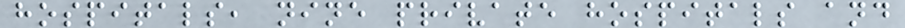hospitals, nine private hospitals and
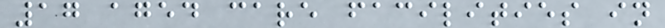17 aged care facilities in
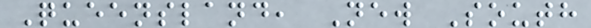Queensland, New South
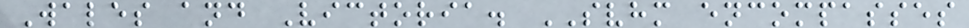Wales and Victoria. SVHM encompasses
